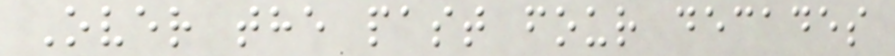Over the past four decades
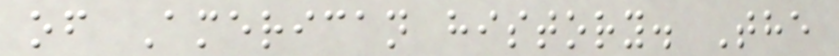of American history. The
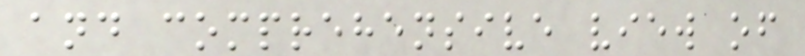and comprehensive view of
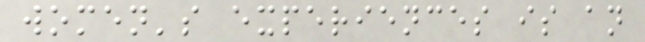women's experiences is an
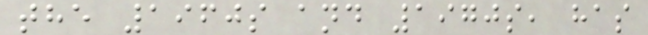the 1960s and 1970s, has
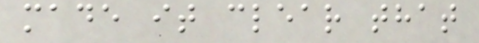made it clear that
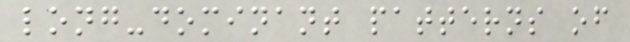long-dominant patterns of
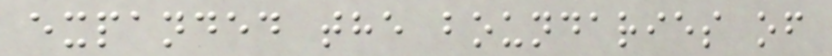expanded the boundaries of
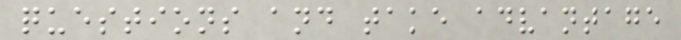questions and take advantage
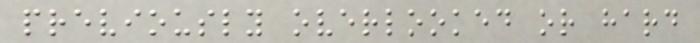previously overlooked or hard
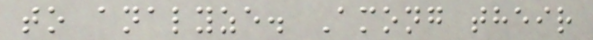to analyze. Among their
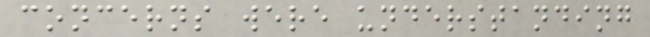concerns were understanding
